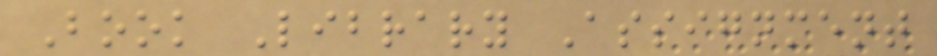Book Library Assignment
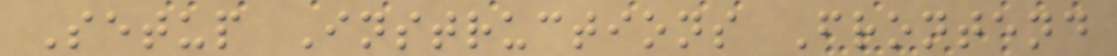Setup Instructions Frontend
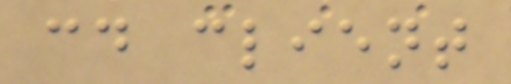cd client
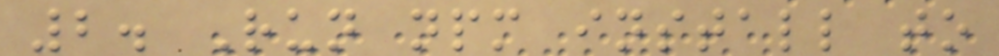2. Run npm install to
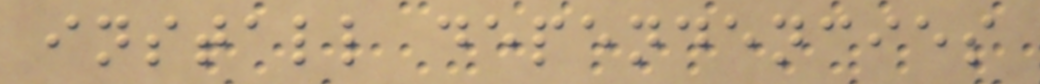install dependencies
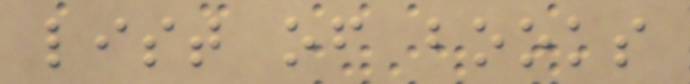list of books
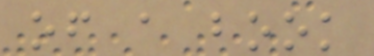of a book
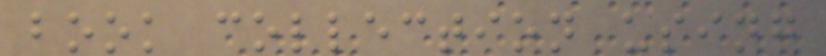book collection using
